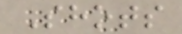Shots
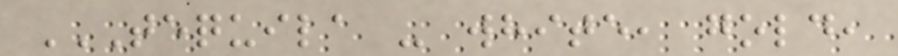TEQUILA - WHITE, GOLD,
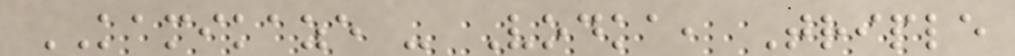KAMIKAZE - Vodka, Triple
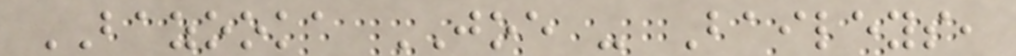BAZOOKA JOE - Baileys,
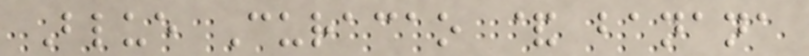Blue Curacao & banana
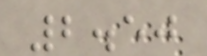2.50
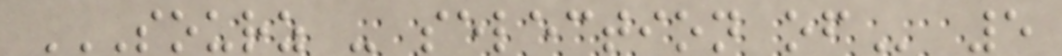SOURZ - SELECTION OF 5
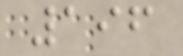196
